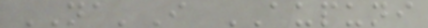NA'I AUPUNI
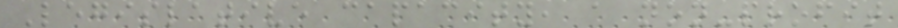Legislative capacity, a non-profit
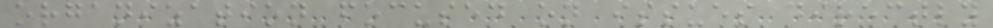organization focused on issues directly
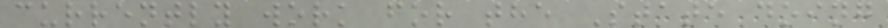currently work for the State doing
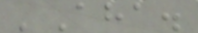'Aha.
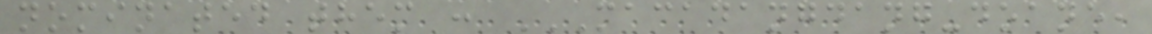nominated them : MACADANGDANG-DOANE,
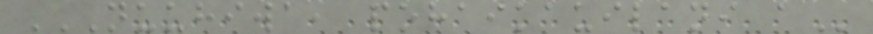NUUHIWA, POHAIKAUILANI A
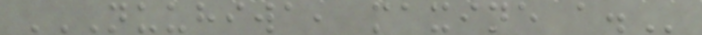NUUHIWA, MAXINE A.
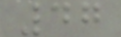47
